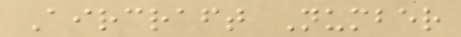Aircraft Number
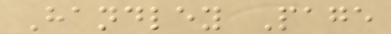Handley Page
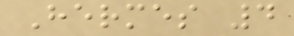Hermes 4
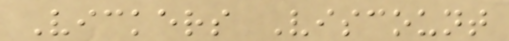Vickers Viscount
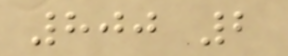800 2
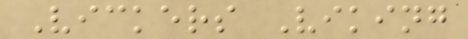Vickers Viking
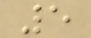5
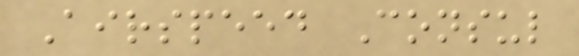Airspeed Consul
